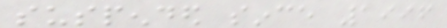suspended since 1996
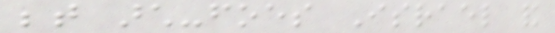between arch-foes Israel and
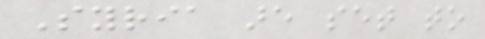Syria are set to
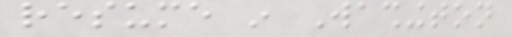resume in Washington
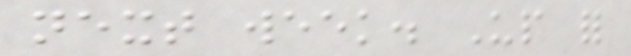next week. Up for
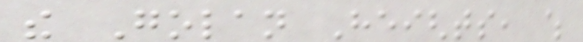the Golan Heights, which
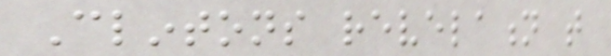Clintons revelation that
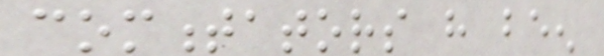commentators have been
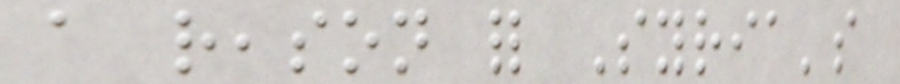a reason for Syria's
